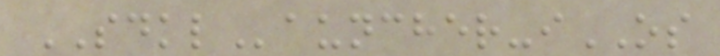SDKLauncher-iOS
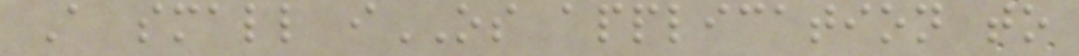A small iOS application to
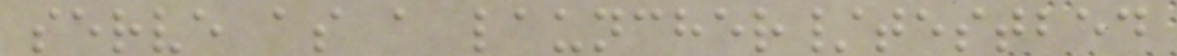serve as a launcher/testbed
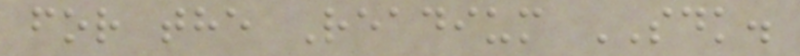for the Readium SDK.
